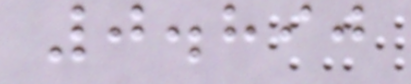0.890
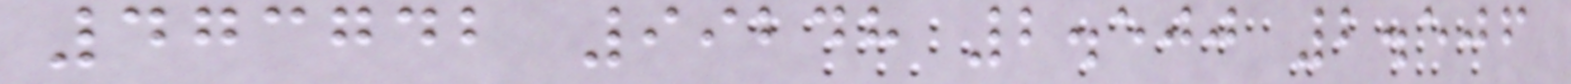473742 99248 2.500 2.506
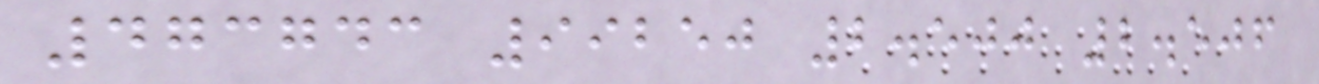473743 99250 2.500 2.506
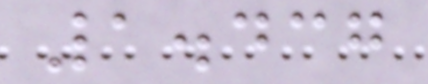1.437
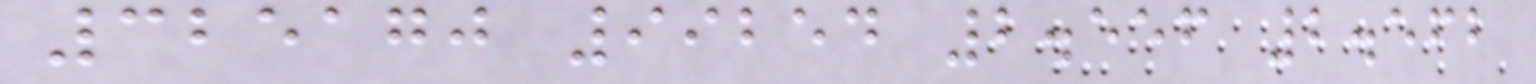325170 99254 2.556 2.562
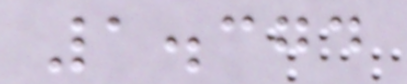1.374
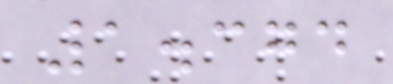1.374
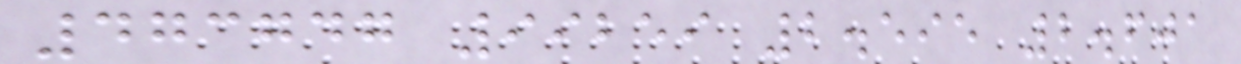473747 99259 2.595 2.601
